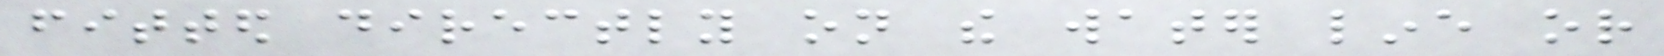fitted directly on the water line or
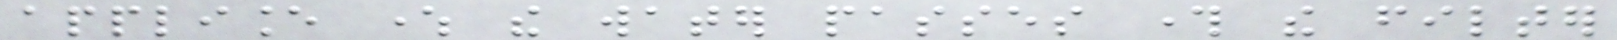appliance where the water passes through the filter
